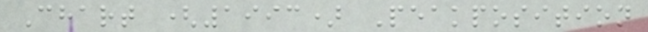Chart (1993) Peakposition
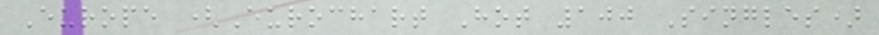Europe (Eurochart Hot 100 Singles)
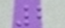2
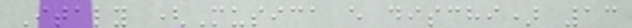Italy (Musica e dischi) 13
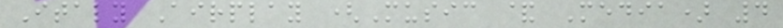Italy Airplay (Music & Media) 4
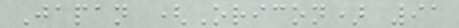Japan (Oricon) 91
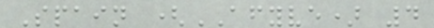Spain (AFYVE) 4
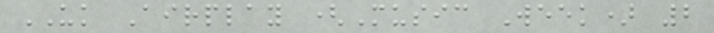UK Airplay (Music Week) 2
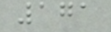171
